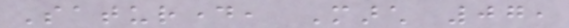Saturday, March 07,
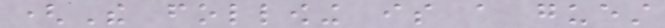(The following is a guest
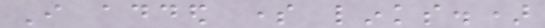I added some links.)
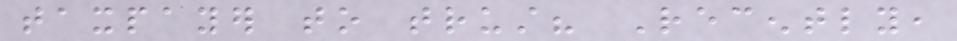taxpayer to trust? Recently,
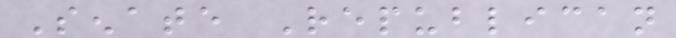Senate Republican
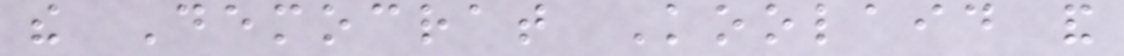the Democrat Koolaid and
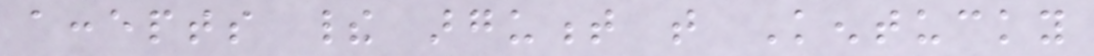accepts their argument that Kentucky
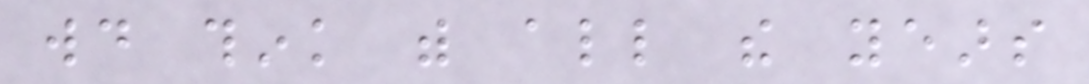would think with all the years
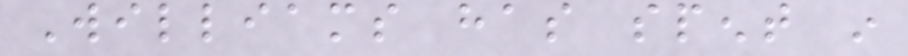Williams has spent in
